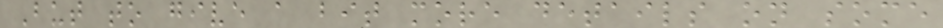But to give a bit more details on some
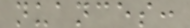nuances:
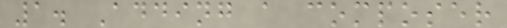1. Adding a composer
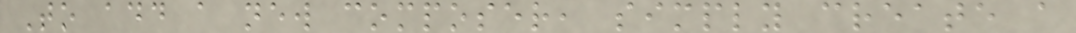To add a new composer, simply create a
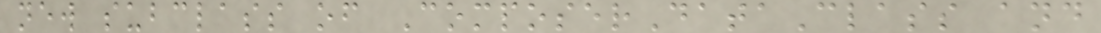new subclass of ComposerDataClass and
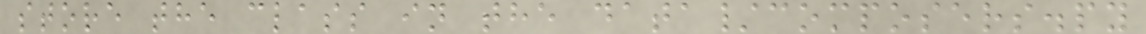store the class in the data/composers.py
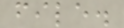file.
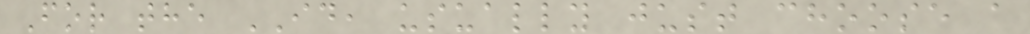For the ID, usually just choose a
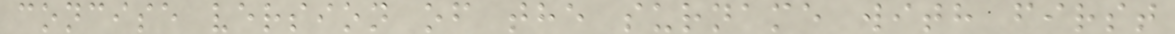concise version of the surname with first
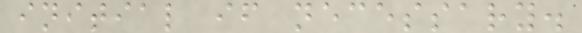initial if necessary.
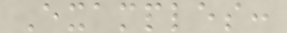Examples:
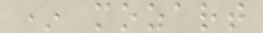* mozart
